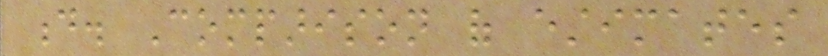d. Comparison of estimates
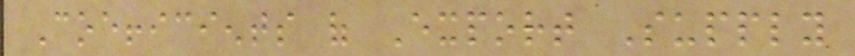Coefficients of Export Supply
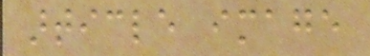article image
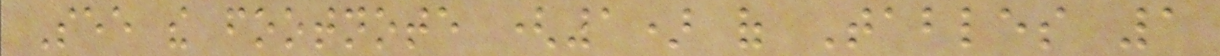See the footnote (1) of Tables 1
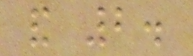and 2.
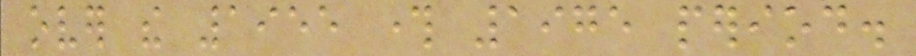over the 1955 through 1975 period.
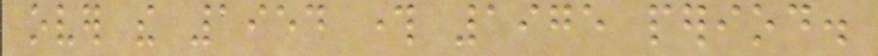over the 1954 through 1975 period.
